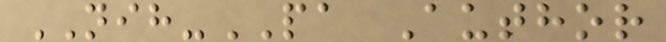NIH-PA Author
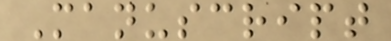Manuscript
